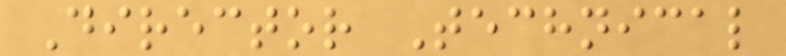Director Technical
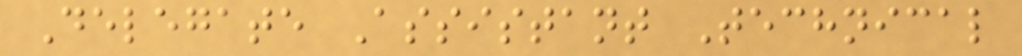Delegate Assistant Technical
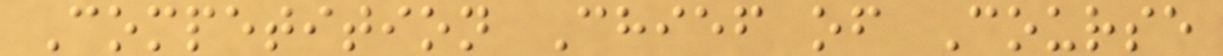Competition Chief of Course
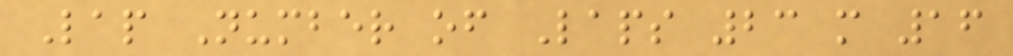Lap Number of Laps 23 m 16
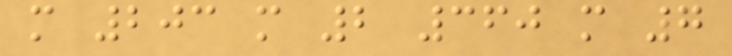m 203 m 2 360 m 7
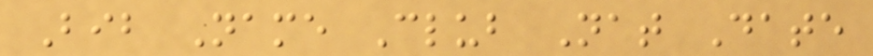Bib Name Club Nat Date
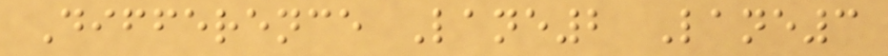Difference Lane2 Lane3
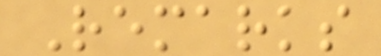Remarks
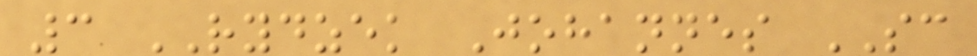3 RYDZEK Johannes SC
